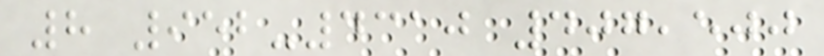8 952-4310 407,500
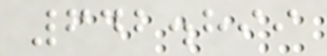642.899
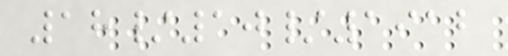18/10/1912
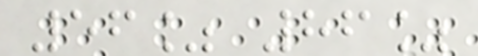56% 86%
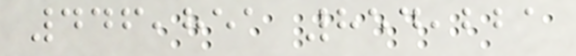446,851 854,221
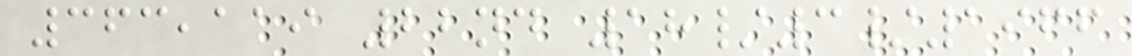363,119 22nd 18/3/1966
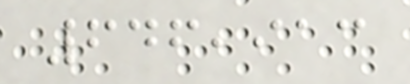646,913
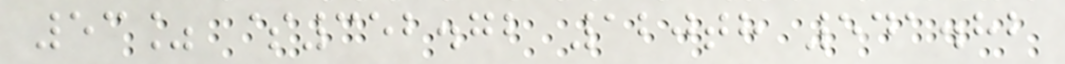53% $352.72 120th 541.82
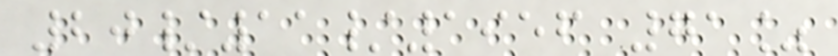20/11/1956 71%
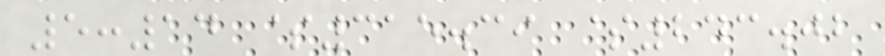5:14 $315.39 $243.02
